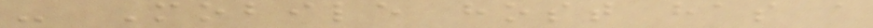- Mobile host has a
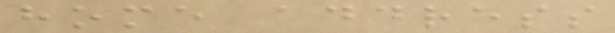home address
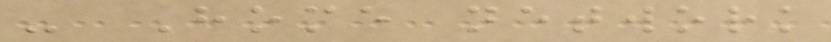- Home network
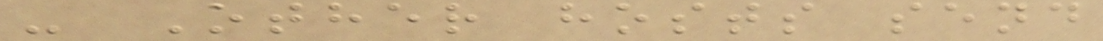- Other hosts send
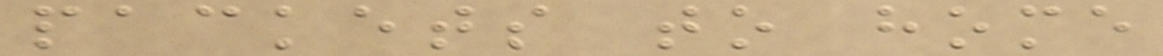packets to home
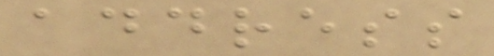address
